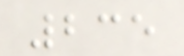235
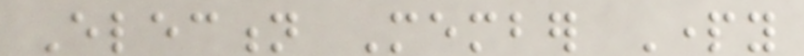Election Member Party
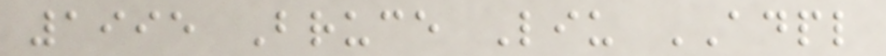1995 Bruce Liu ADPL
